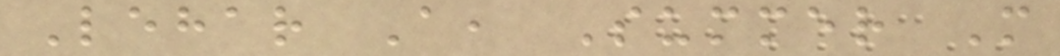Lehar A, Summer M
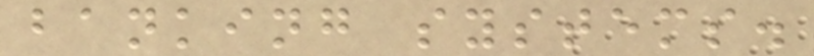banking systems.
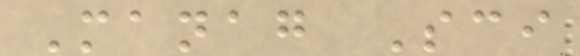Manag Sci
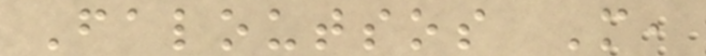Faloutsos M,
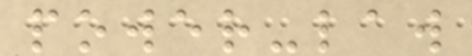power-law
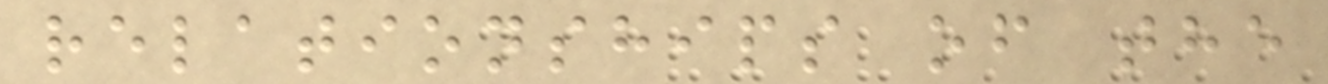relationships of the
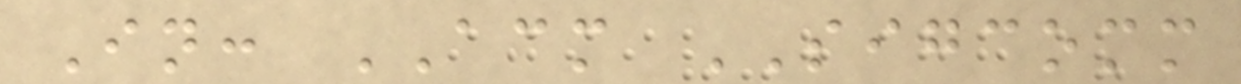In: ACM SIGCOMM
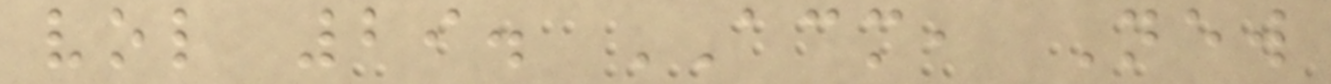vol 29. ACM, New
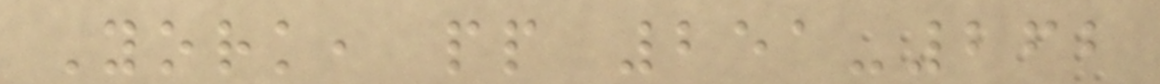York, pp 251-262
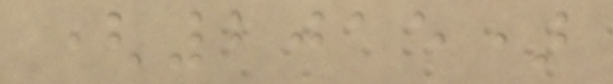(2015)
